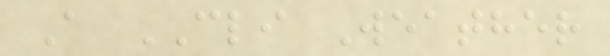A CLI Weather
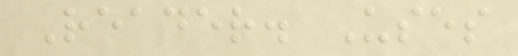Reader. Uses
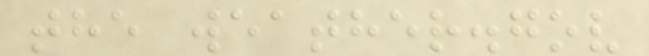the weather.gov
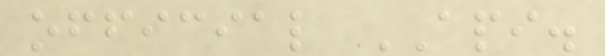official API.
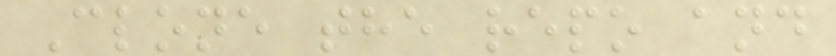Clone the repo and
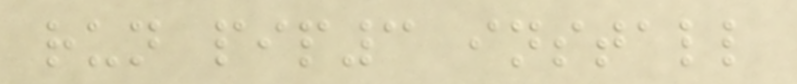run pip3 install
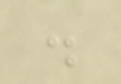.
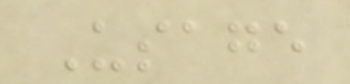Usage
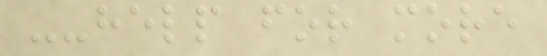--help for more
